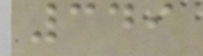349
